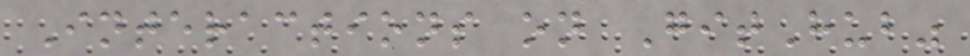Interactions on GitHub"
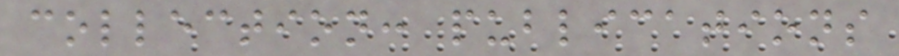collection: publications
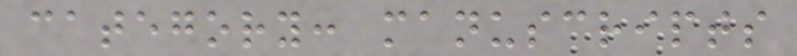category: manuscripts
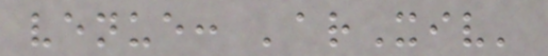venue: 'arXiv'
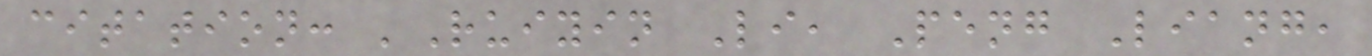citation: 'Ruiyin Li, Peng Liang,
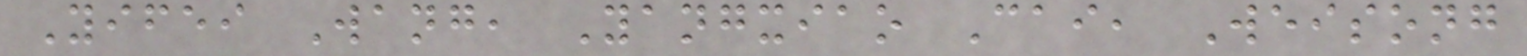Yifei Wang, Yangxiao Cai, Weisong
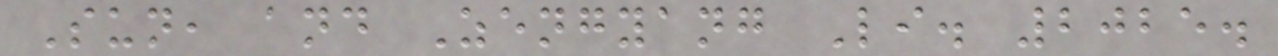Sun, and Zengyang Li. 2025.
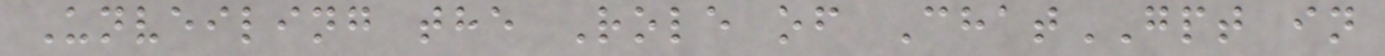Unveiling the Role of ChatGPT in
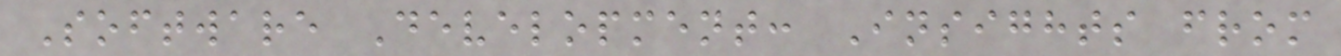Software Development: Insights from
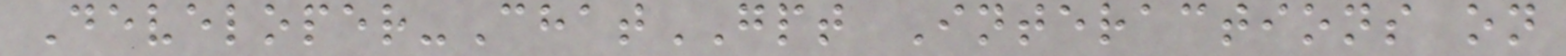Developer-ChatGPT Interactions on
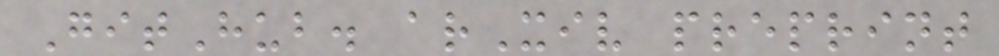GitHub. arXiv preprint
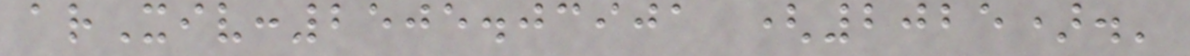arXiv:2505.03901 (2025).'
